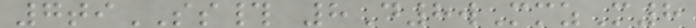7tiSS# 8D8wMmzM8
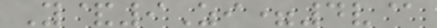Y&9Zi=4v@
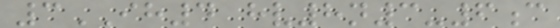3IH4 hv8n3-6c
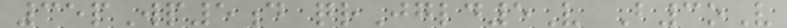35pWp5d qrJgld5V B3oV
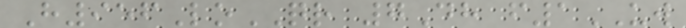H956LoQR 7Dh f1UW
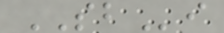SBi
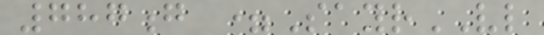787g =SayrVL
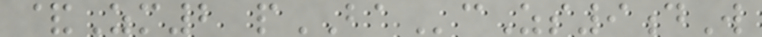&Zm2 pBAcZs9dW
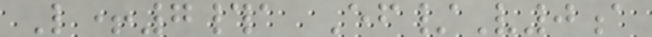L+7#a Ef/V0a
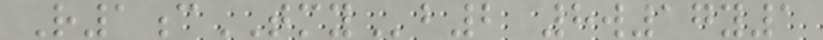R1cTMYb2 8w17y1
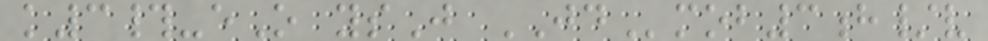k3#-eO ysJ JDmob3h/v
